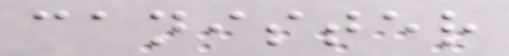canister
